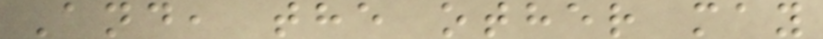And, the other may
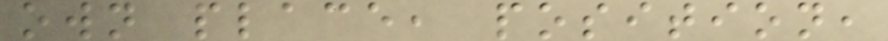own place, position,
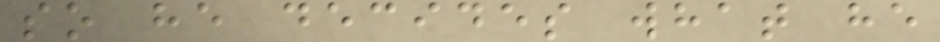so he decides what he
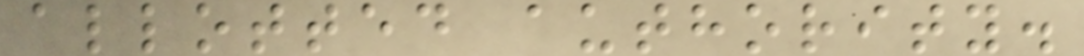allotted authority.
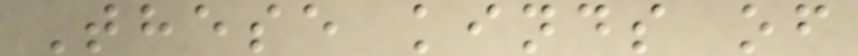These kinds of
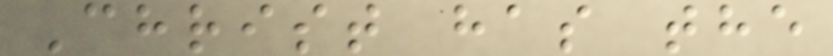Christ has the
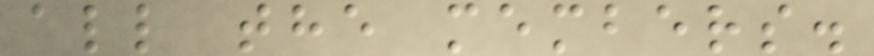all the members.
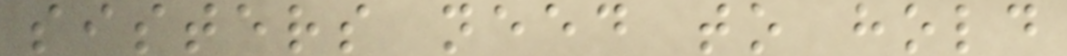sisters need to hold
